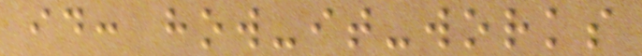id: how-it-works
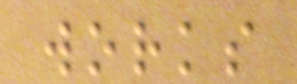works
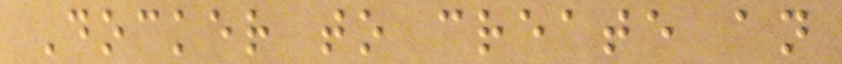Docker to create an
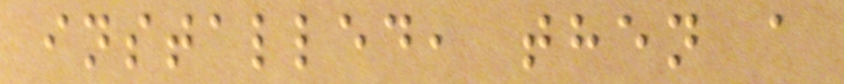installed, then a
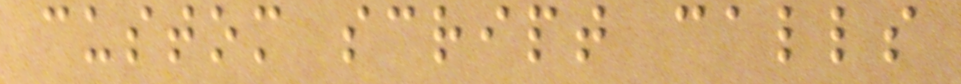custom script calls
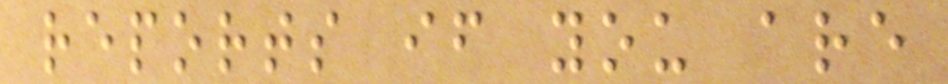reports if you are
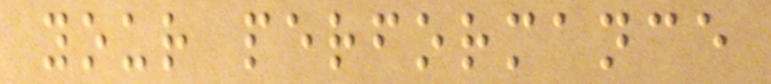your performance
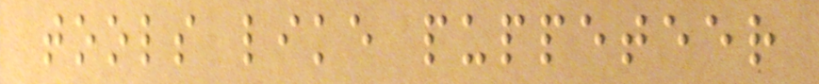tools like puppeteer
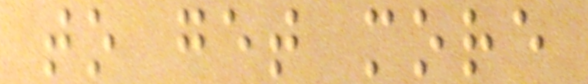to get more
